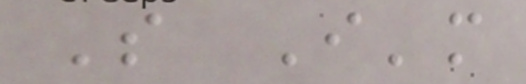So I'm
